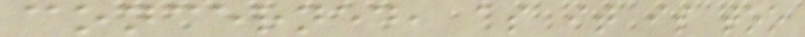concerned, as it is too
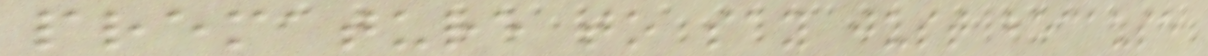premature to say just because
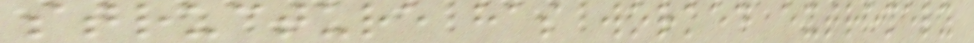structure has worked extremely
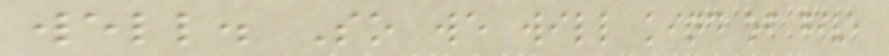well. So we will kind of give
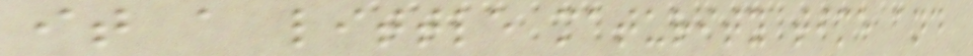it a little maturity time and
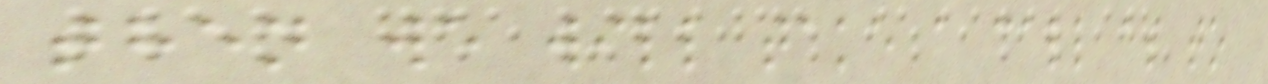then we will take a call as to
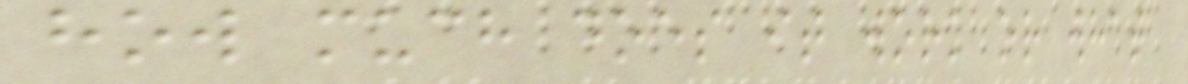how much does it work or what
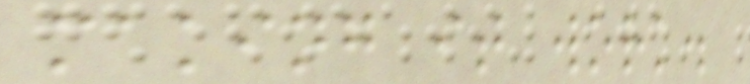making it work.
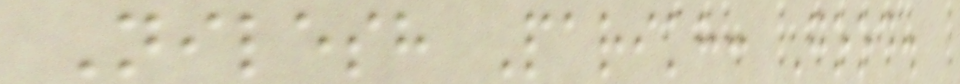Nilesh Parikh: Good.
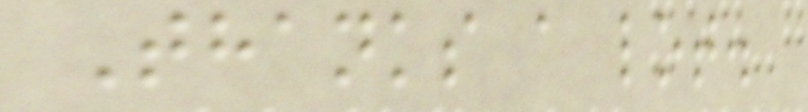Thanks a lot.
